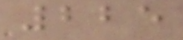225
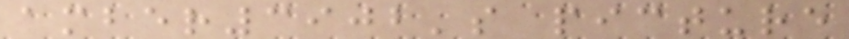amber3902's picture
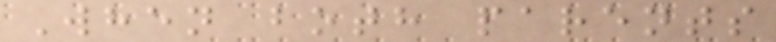When both parents
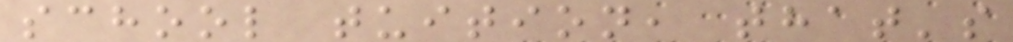school tuition, that's
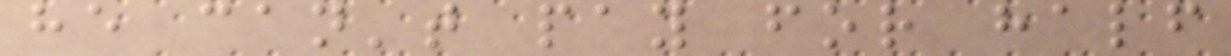he can't pay for half
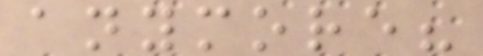anymore?
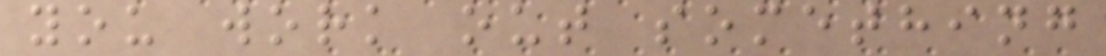you work out something
